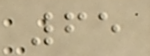65
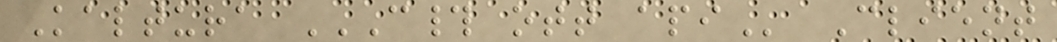Kaltura C# OTT API Client
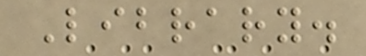Library.
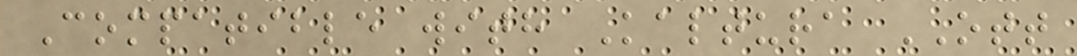Compatible with Kaltura OTT
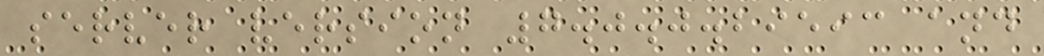server version 7.0.0.29593 and
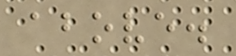above.
